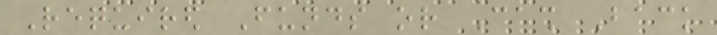Required Funds or Cash Back
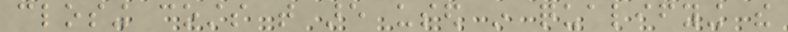closing costs that are used in qualifying the
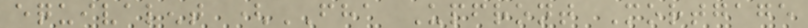equivalent (FHA Upfront Mortgage
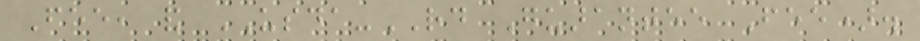Fee, and USDA-RD Guarantee Fee).
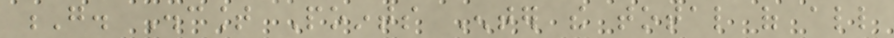G. Discount Points Enter the total of all
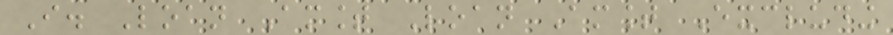I. Loan Amount Loan Amount Excluding
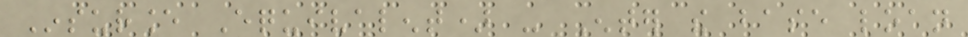Insurance Equivalent) - Enter the base loan
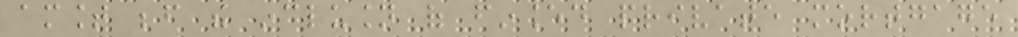amount before the inclusion of financed private mortgage
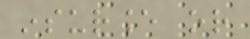insurance or
